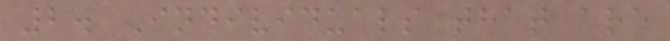2. Individuals that are
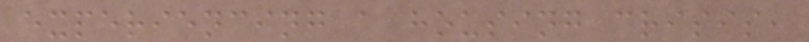experiencing a housing crisis,
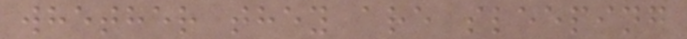whether they are sleeping
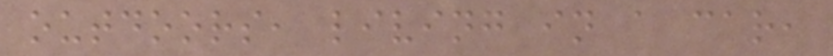outdoors, living in a car,
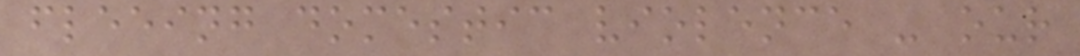fleeing domestic violence - our
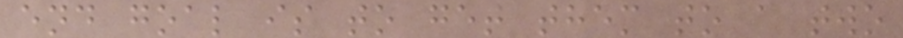end goal is to get them to a two
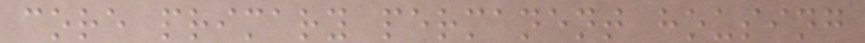core primary permanent housing
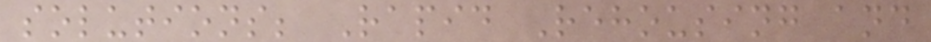solutions; Rapid Rehousing and
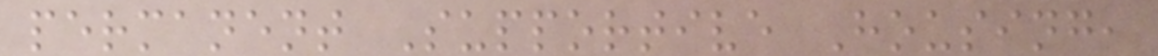permanent Supportive Housing,
